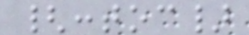{:toc}
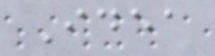Idea
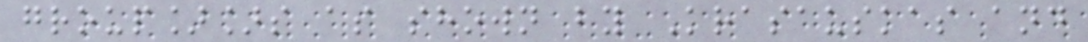group]]s as shown by Krasauskas and
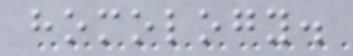homology.
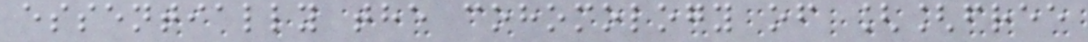essentially the cohomology of [[free
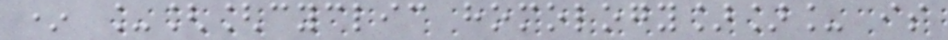* _[[cyclic homology]]_ is
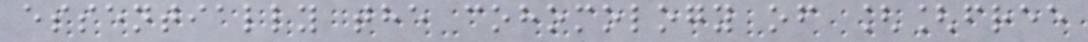essentially the cohomology of [[free
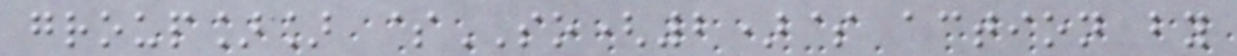group]] $SO(2)$ action by
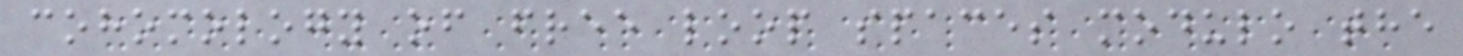cohomology of free loop spaces modulo the
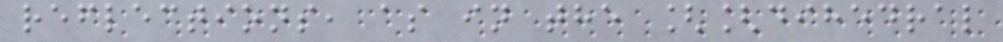reflections, as in the [[dihedral
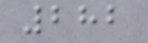282
